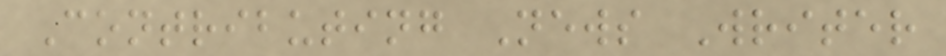Contributing News Writer
